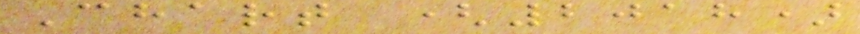Chart (2018)
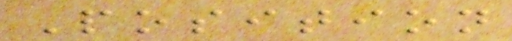Position
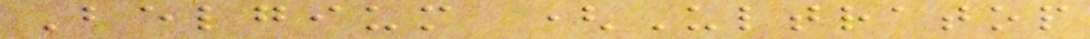Belgium (Ultratop
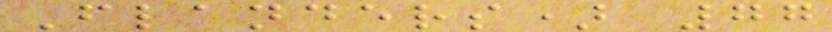Flanders) 77
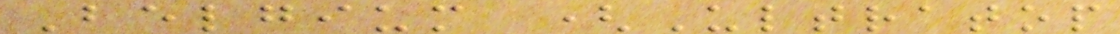Belgium (Ultratop
